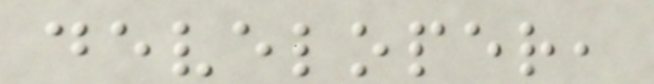developer,
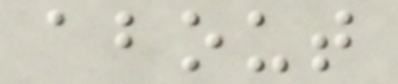about
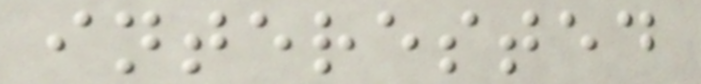interested
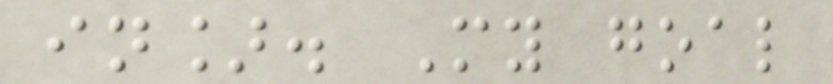in]. My goal
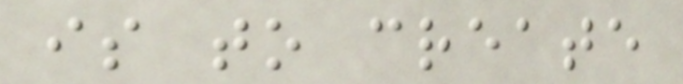is to create
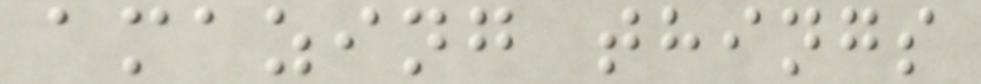amazing things
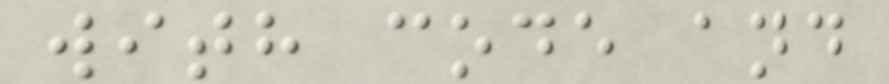with code and
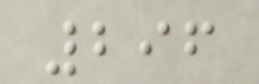296
